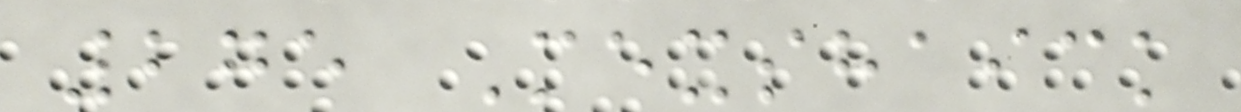275 Mexshaick
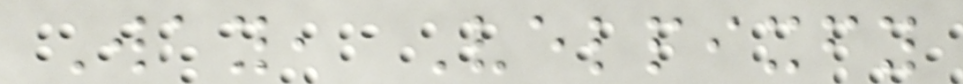Way, Velpixfy
